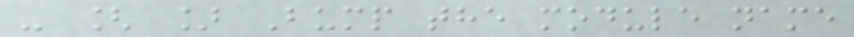- [ ] Bump the module name
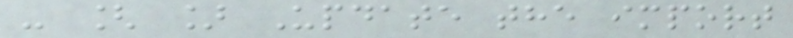- [ ] Update the import
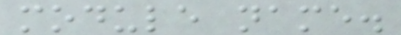module name.
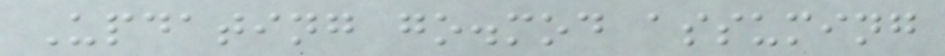Updating go.mod assuming
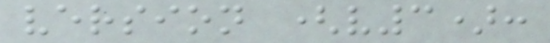version (v3):
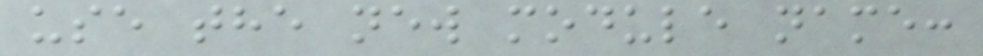use the new module name:
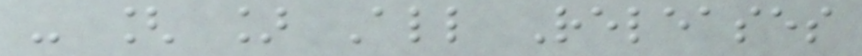- [ ] All Releases
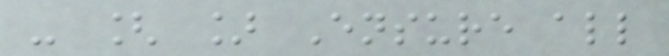- [ ] Ensure all
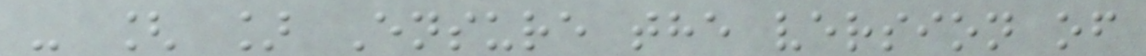- [ ] Ensure the version of
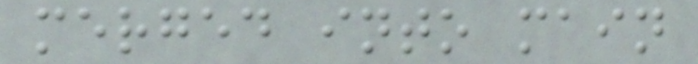merged into main
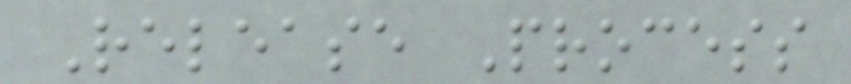Release Process
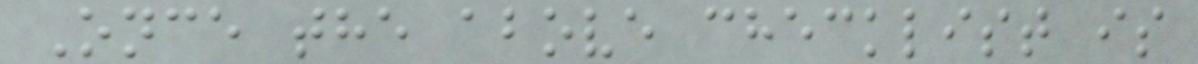Once the above checklist is
